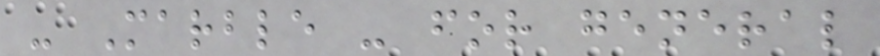- Marble - for general
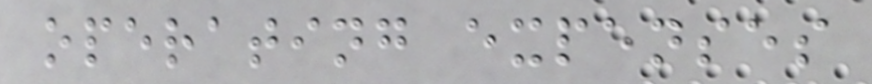operating expenses
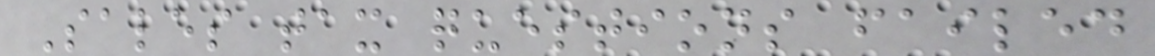Sales tax questions failed
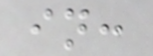in:
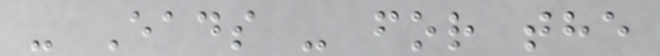- Eads - for the
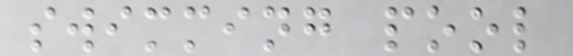swimming pool
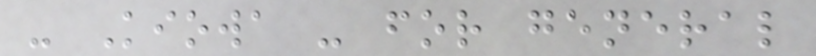- Kiowa - for general
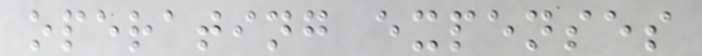operating expenses
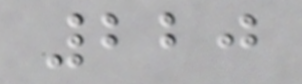220
